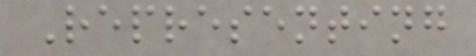Representing
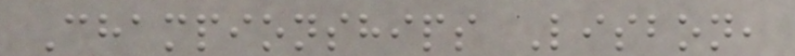Championships Lisbon,
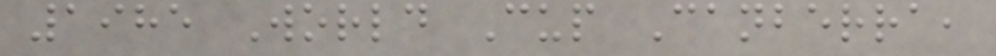1985 World Cup Canberra,
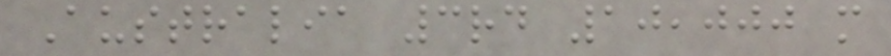Australia 3rd 10,000 m
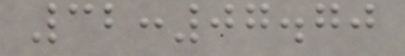32:07.70
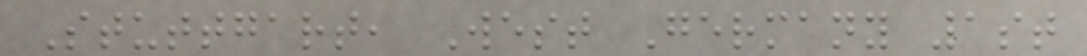Stuttgart, West Germany 1st
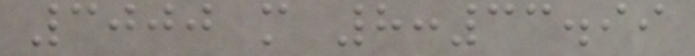3000 m 8:33.99
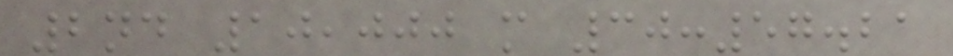2nd 10,000 m 30:57.21
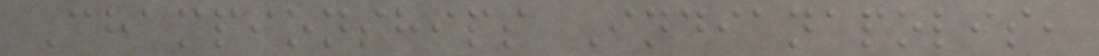Championships Indianapolis,
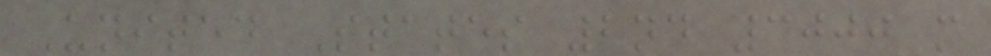United States 2nd 3000 m
